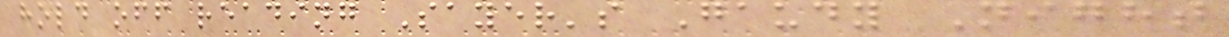hold off reading Sayer's Gaudy Night
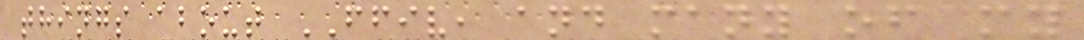things about FFIV, and many of my
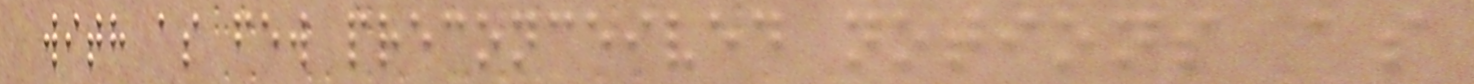with as few preconceived notions as
